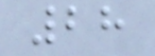28
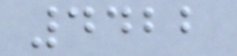4422
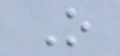O
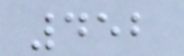452
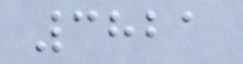3821
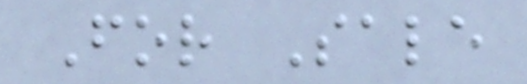For Sale
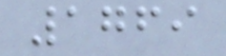1769
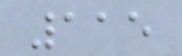115
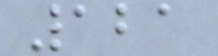121
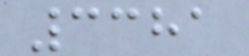3381
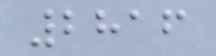2816
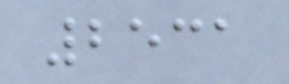2531
